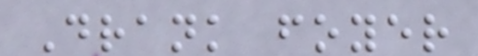Drank foyer
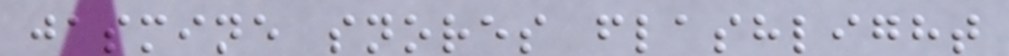jasmine snores flashlight
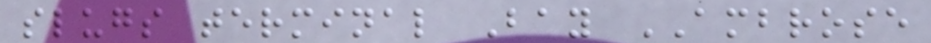slugs terminal Bay AMBROSE
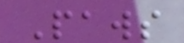Paws
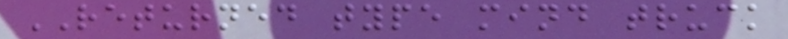RETURNED type mind truck
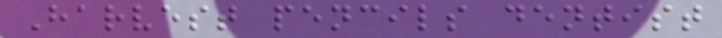Harvest pencils dentist
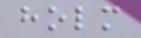holm
